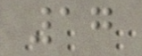17
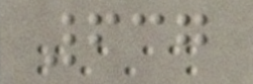637
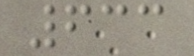633
